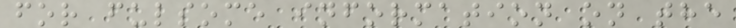for fulsome information on the
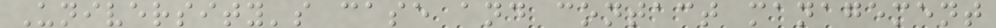University's case and contact management
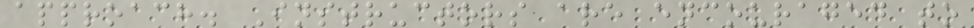approach. Instructors are encouraged to
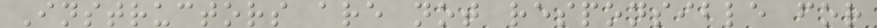Instructors are not responsible for
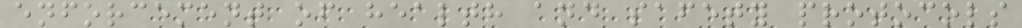enforcement of health and safety protocols
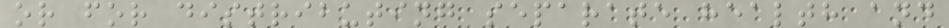or for distributing separate health and
